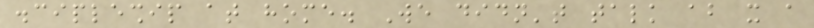discipleship at home. We didn't talk about it a
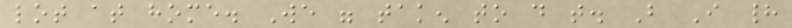lot at home. We were taken to do that. But I had
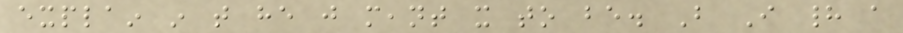explain in that he just meant it to be. But I had a
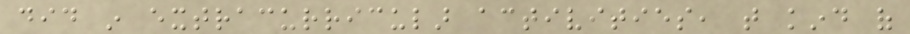did in extracurricular activities, that kind of
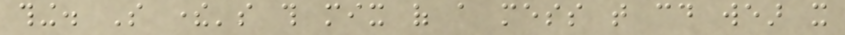thing. So there's this mix of a mess that could wear it
